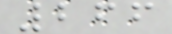266
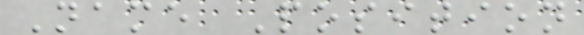Name Position
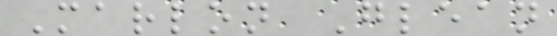Marlon Glean
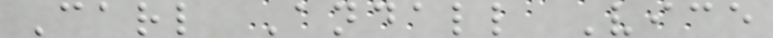Carl Andall Vice
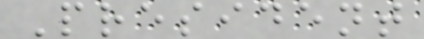President
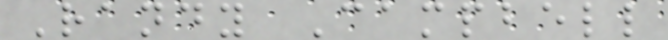Randy Campbell
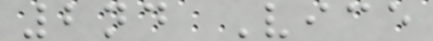2nd Vice
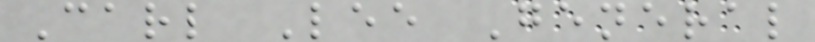Carl Lee General
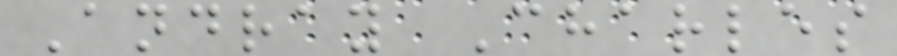Andray Charles
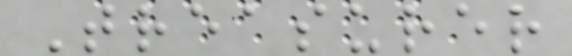Treasurer
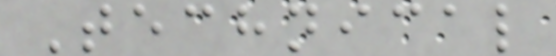Technical
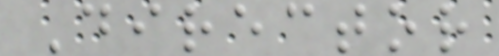Director
